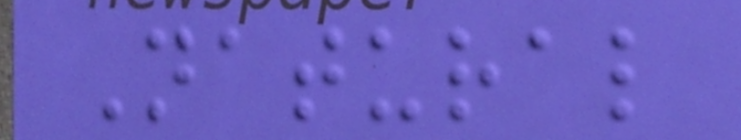Natural
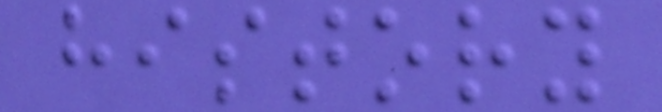history
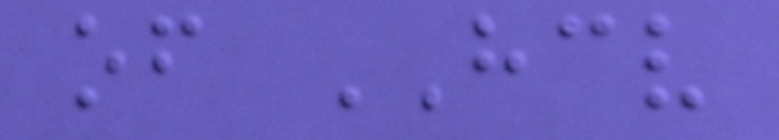of HCV
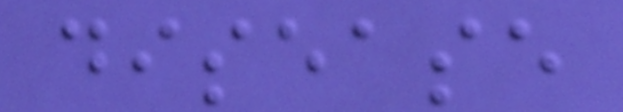disease
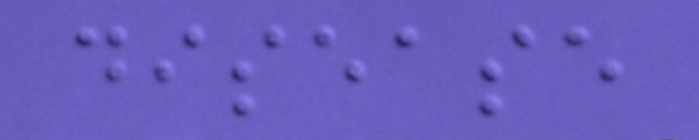disease
